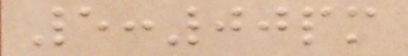5:00pm
